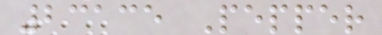23135 Pepper
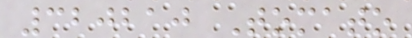320210 Tomato
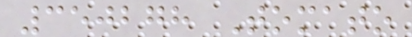350278 Tomato
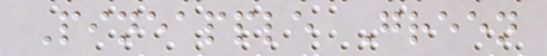Pineapple Green
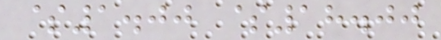$1.00 $18.00
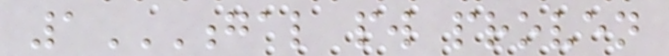1GAL PW PROVEN
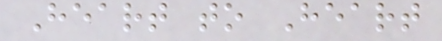Heart to Heart
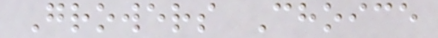Growers Choice
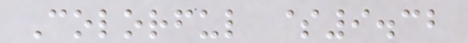Colorful $9.32
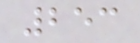253
